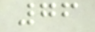76
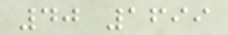40 1699
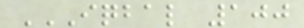IQBAL 100
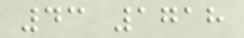43 1718
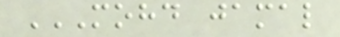MOHD JAMAL
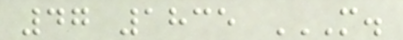47 1835 M.
